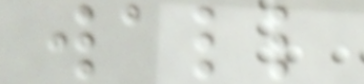wall
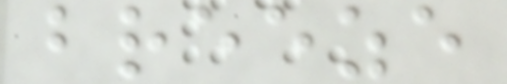breeze
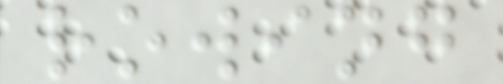rowing
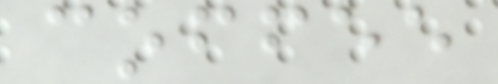coffee
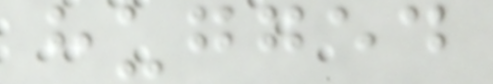hugged
